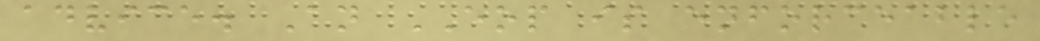advice. An EOP is enforceable
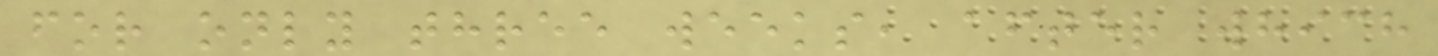for only three weeks, after which
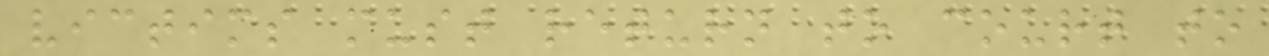victims must return to court to
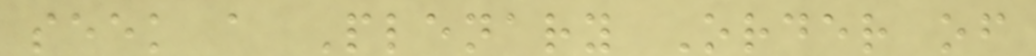seek a Plenary Order of
